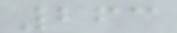263
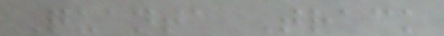Quanta Track
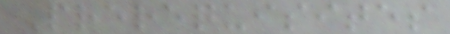Prerequisites
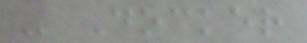- Docker
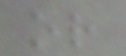or
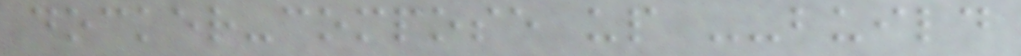docker-compose up --build
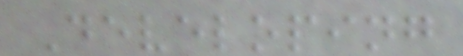Developing
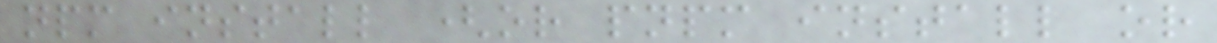npm install (or pnpm install or
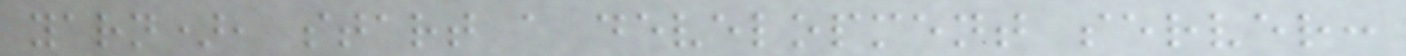yarn), start a development server:
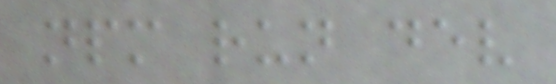npm run dev
